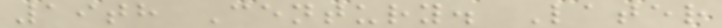19th Century. Later
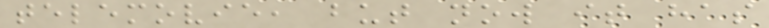telemovie, but now it has
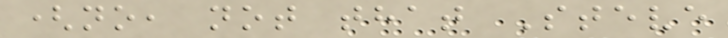(no, not that Steve
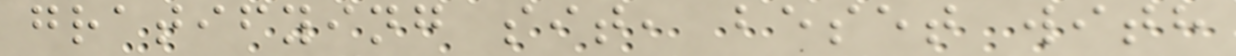gratifying sit, beset with
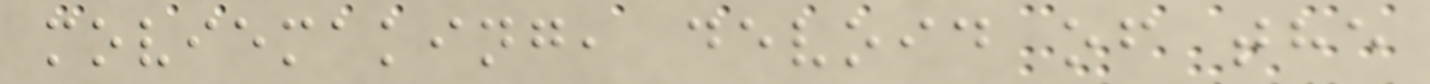moviemaking, devoid of the
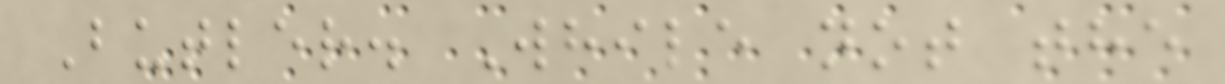Butler. While not the
